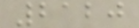2120
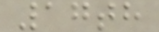17th
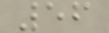56
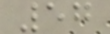57
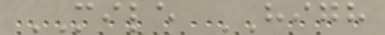MILE HIGH
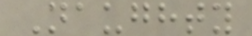Naughty
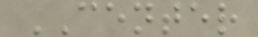CENTER
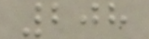208
